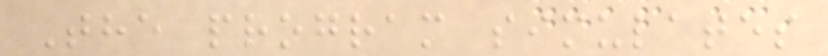The program simulates
